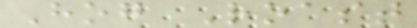Hog Roast
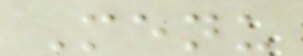Menu
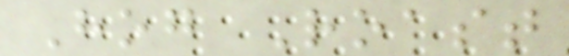Hog Roast
